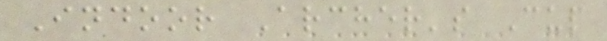Indoor Archer's Cup
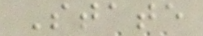State
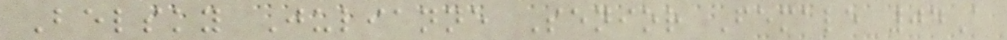Belsky Julianne Senior Female 04A
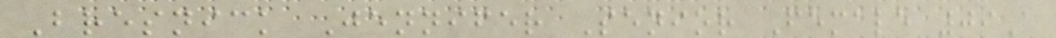Bresnick Jennifer Senior Female 09A
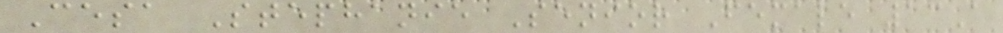Cesa Stephanie Senior Female 13A
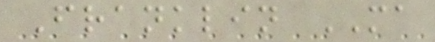Franklin MA
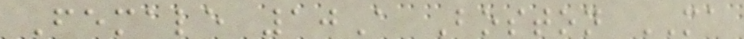Female 10A Boston MA
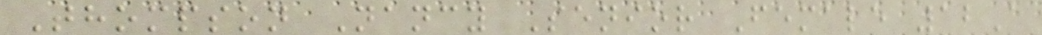Thompson Nancy Senior Female 12A
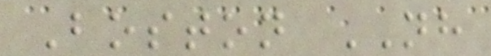Boston NH
